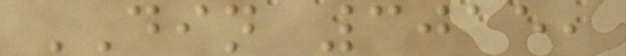DIN 3015,
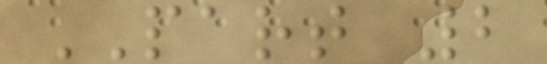PART 2
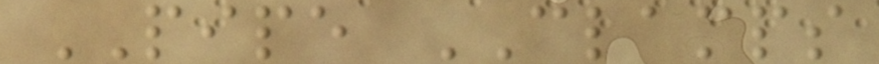PIPE CLAMPS
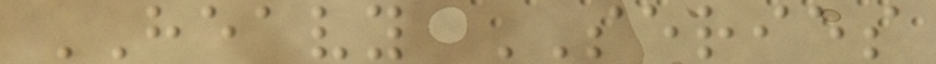HEAVY SERIES
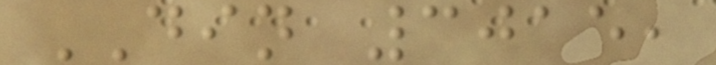DIN 3015,
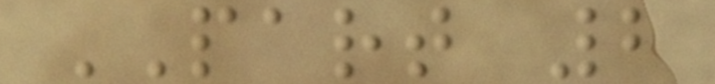PART 2
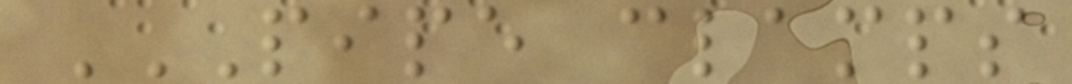PIPE CLAMPS
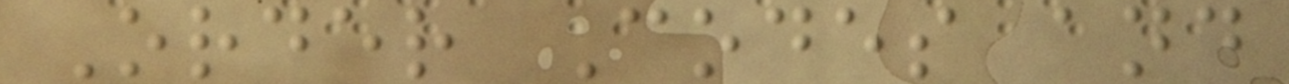Order Codes and
